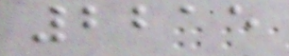2215
